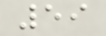59
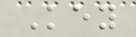Key
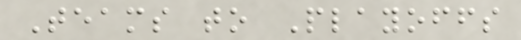Teams to Playoffs
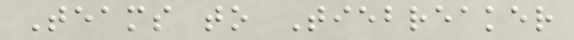Teams to Tiebreaker
